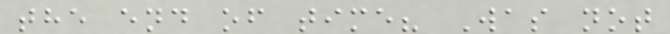the end of time? Was not
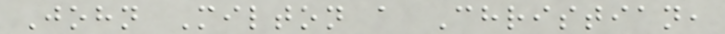John Milton a Christian,
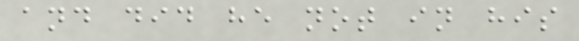and did he not in his
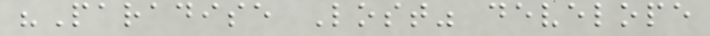"Paradise Lost" develope
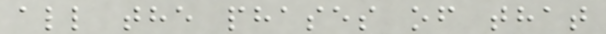all the phases of that
